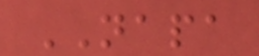NAPA
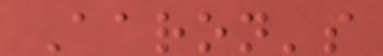Aaron's
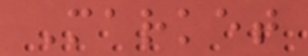Market
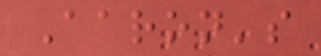Aaron's
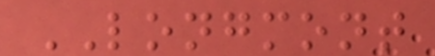LONGMONT
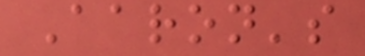Aaron's
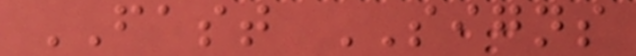FAST SIGNS
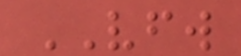VFW
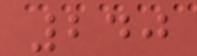240
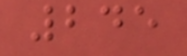245
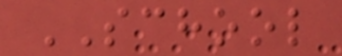SCHOOL
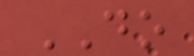DO
